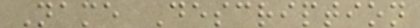Name Description
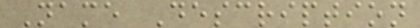Name Description
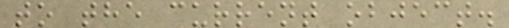to the current object.
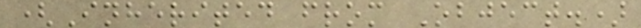(Inherited from Object.)
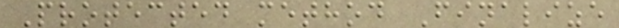Protected method Finalize
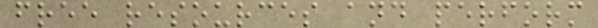free resources and perform
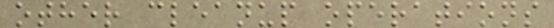other cleanup operations
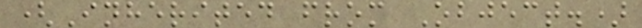(Inherited from Object.)
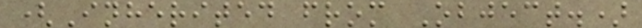(Inherited from Object.)
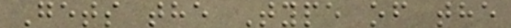Gets the Type of the
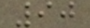90
